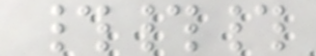###
